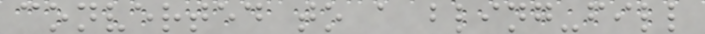converted to a bling-fill
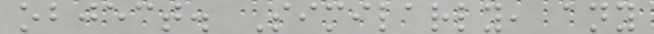object. Similarly, any
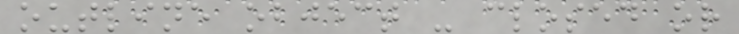outline object - closed or
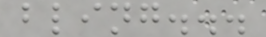bling...
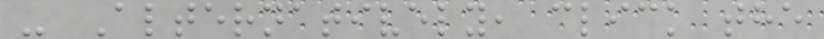- Alternatively, click the
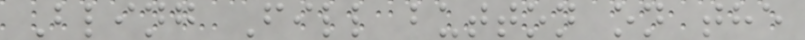Bling Fill button on the
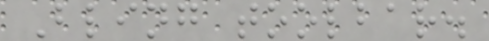Bling toolbar.
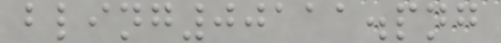bling00111.png
